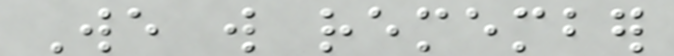We will remember
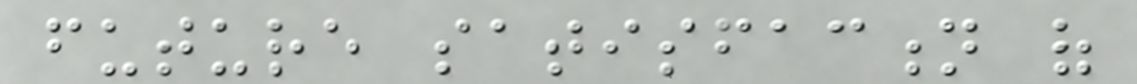future satisfaction of
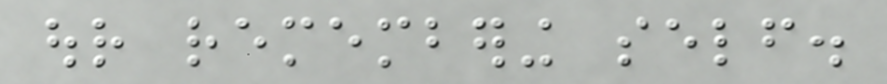our remembering self.
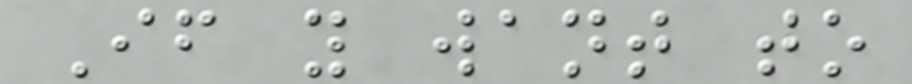If you want to
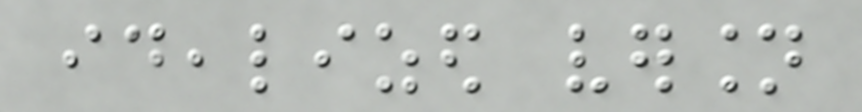idealized version
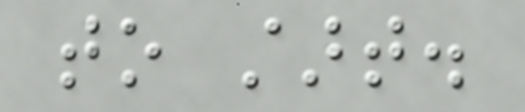to start.
